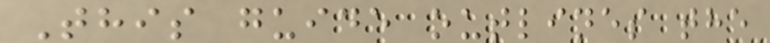This guide outlines the
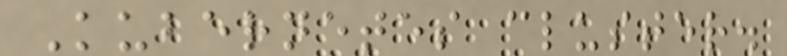Kubernetes cluster.
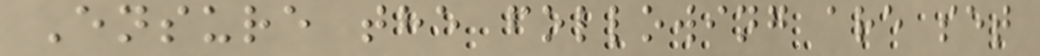Ensure the following are set
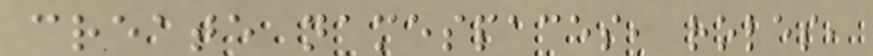create namespaces, roles,
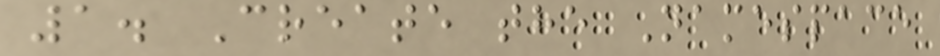1. Create the Namespace
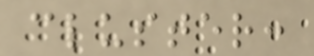cluster:
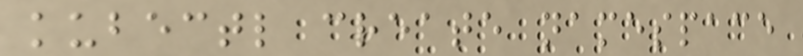kubectl create namespace
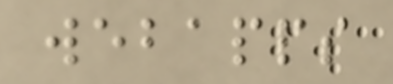webapps
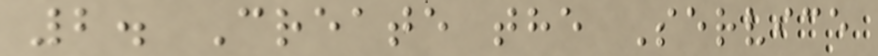2. Create the Service
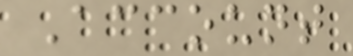Account
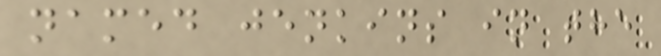named jenkins in the
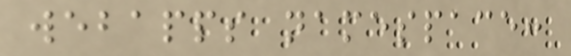webapps namespace:
